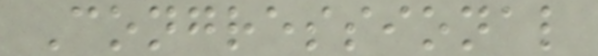Congressional
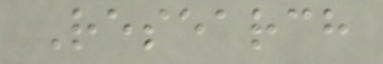Research
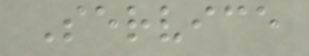Service
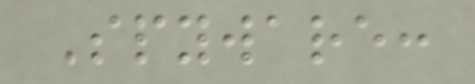Spyware:
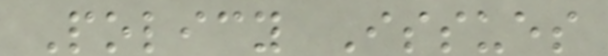Policy Issues
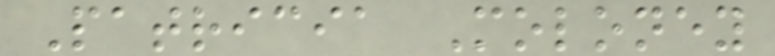Patricia Moloney
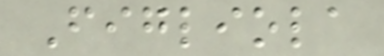Figliola
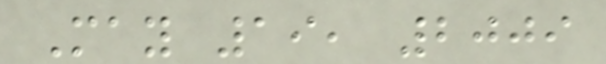May 19, 2009
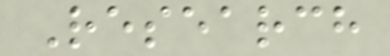Research
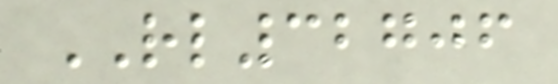RL32706
